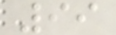99
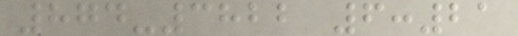874-3822 6:21
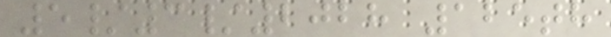5/3/2028 125th
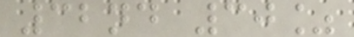32nd 30%
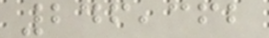246,362
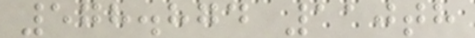578.874 110th
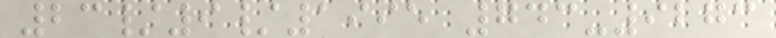23/9/1995 743-9273
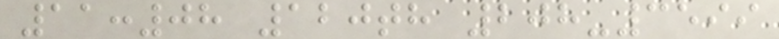11:08 120th 208-3599
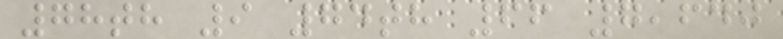78th 9 74th 66 7,640
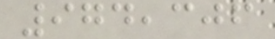974,306
